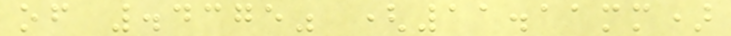of .4375" (11.11mm)
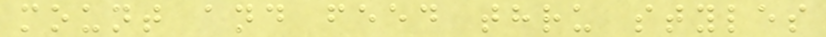mount and feed thru styles
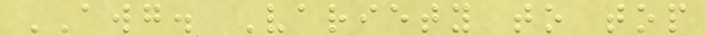AWG. Variety to top
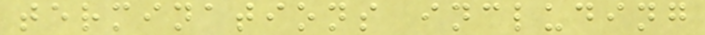terminations including
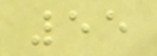55
